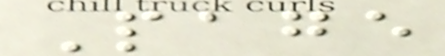Page
